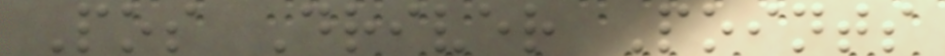Pos Driver Points
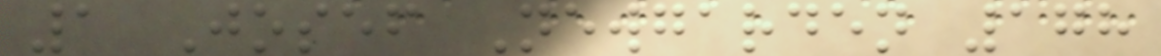1 Josef Newgarden 178
